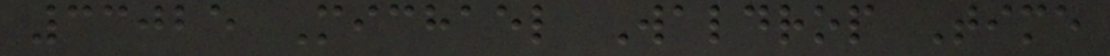33025 Michael Waldrop Time
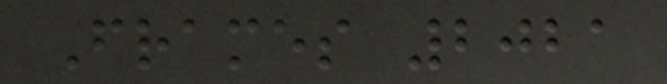Frames 2021
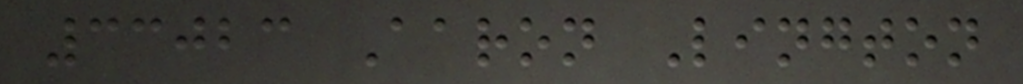33023 Aaron Lington
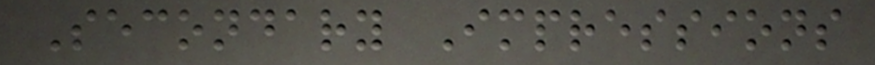Secondary Impressions
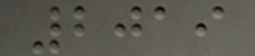2019
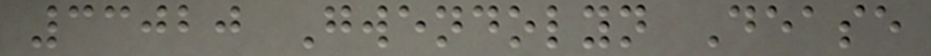33020 Gwendolyn Dease
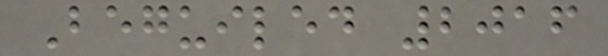Beguiled 2016
